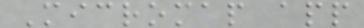Micromap app
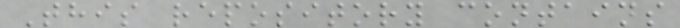This repository contains
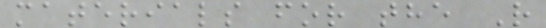materials for the R
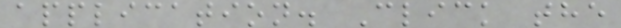application. Click the
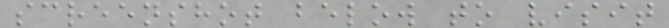screenshot below to visit
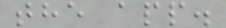the app.
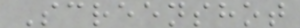Screenshot
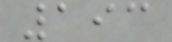193
